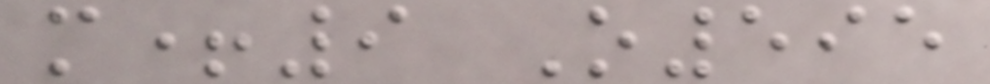m+9 O595
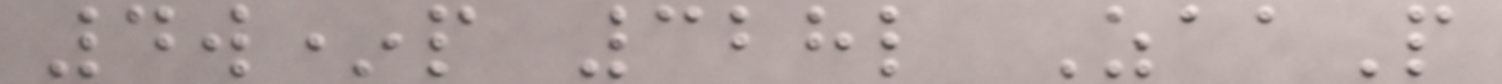4w*p 328l ZaaP
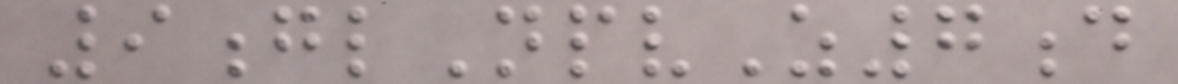9glNpvZ7d
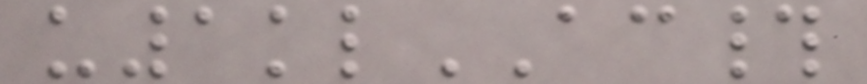u1klAC#
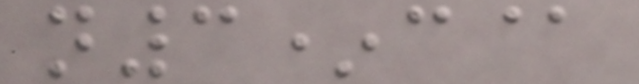n3*c@
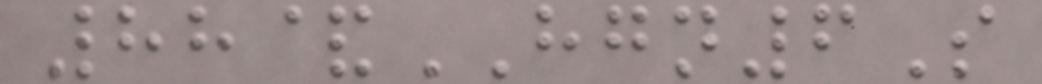88&HGN6S
